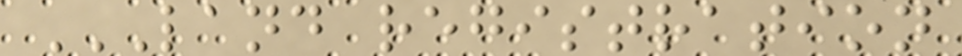LAND REGISTRATION
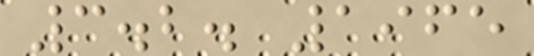3.2. 1965
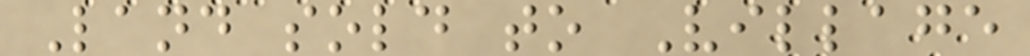Land sold to Village
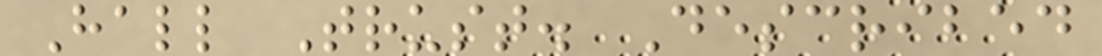Hall Trust. Described
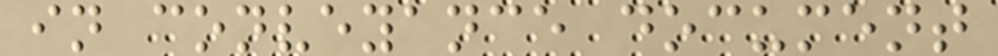in conveyance document
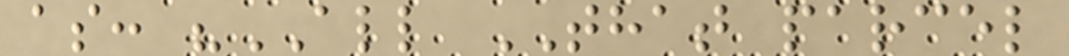as: "ALL THAT parcel
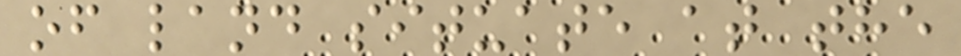of land situate at the
